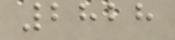2828
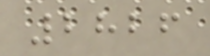2826
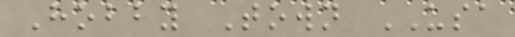Hobby Town USA
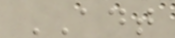ADT
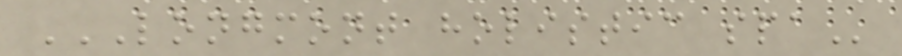LONGMONT HOLISTIC SPA
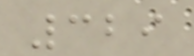329
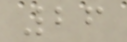26
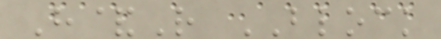H&R BLOCK
